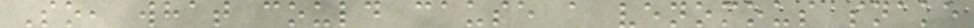So, what could cause a venomous snake
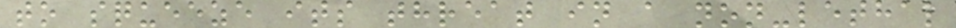to squeeze its threat in a non-lethal
